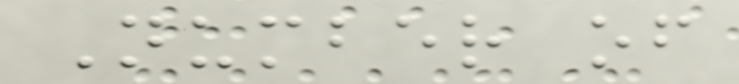Number of
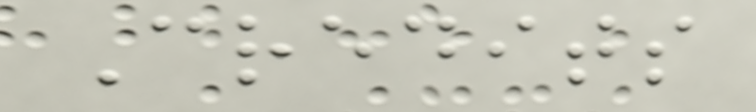Credits
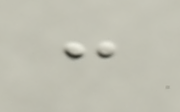:
